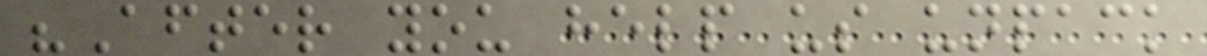"After you help us unpack
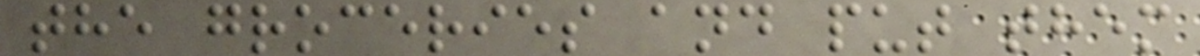the groceries and put them
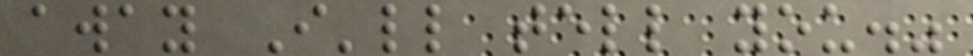away I'll tell you."
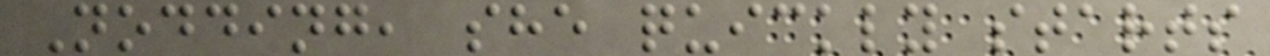Nodding, she quickly starts
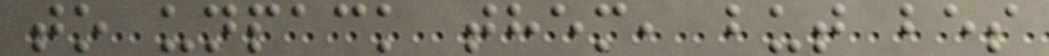to unpack them, but bes
